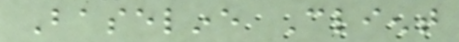Baseline Client
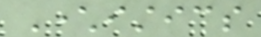Characteristics
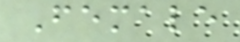Female
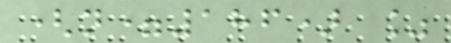(n=186) %
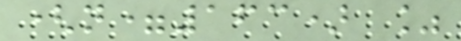(n=163) %
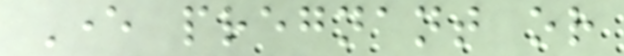Ever pregnant or
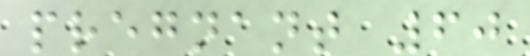pregnant 60
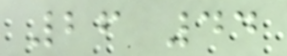26 44
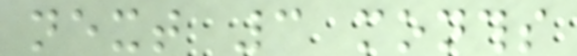next 3 months
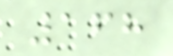168
